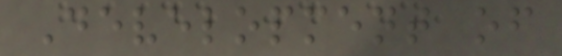Development of
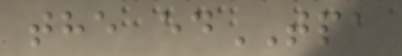the edTPA
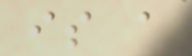is a
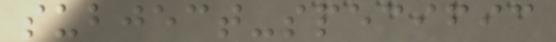subject-specific
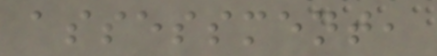assessment,
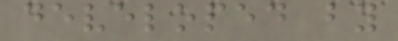developed by
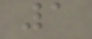1
